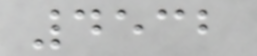4532
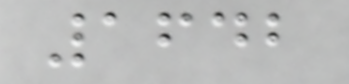1642
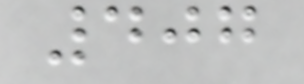407
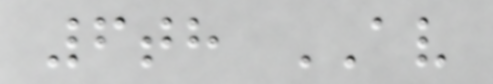6th AV
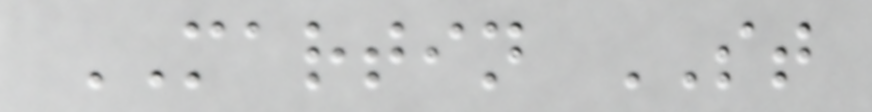MARTIN ST
